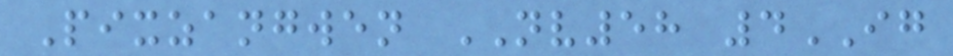Pixzangwen NV58 4IG
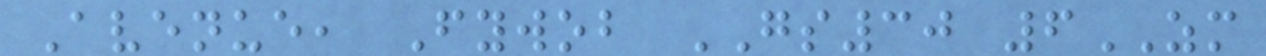Avenue, Fywob GS30 6ZM
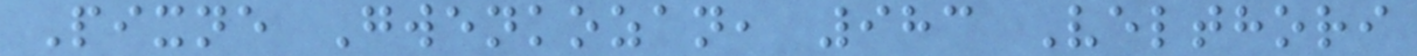Pixne Gwenkozan, 983 Velthori
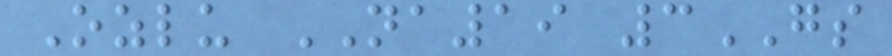Ozlu NA19 3GS
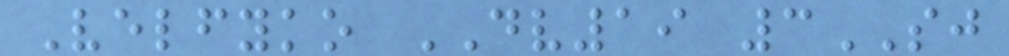Velfyko DV19 3SJ
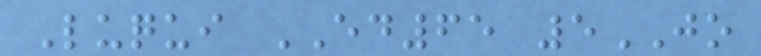Luqui ED65 5JO
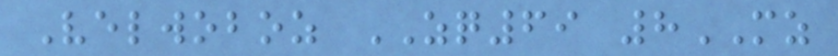Velwoboz ZQ69 8MZ
